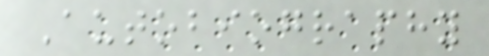Autobiography
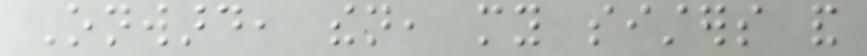Onward, then, my sisters and
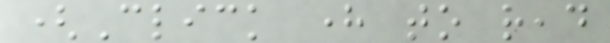(Click here to read
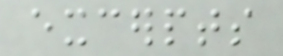excerpts
